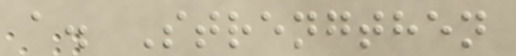a. Strengthen
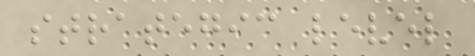strategic level
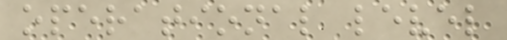operational level
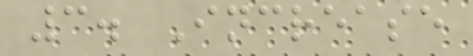3. Increase
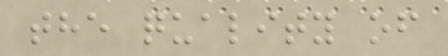the quality of
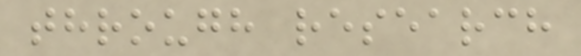through research
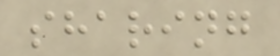sharing
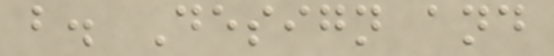b. Design and
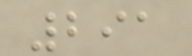291
